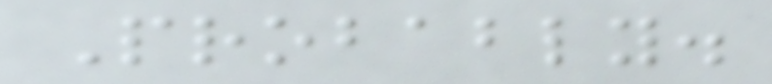Probably.
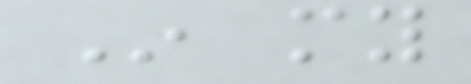In my
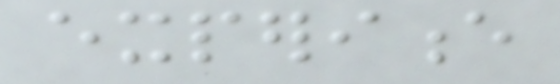experience
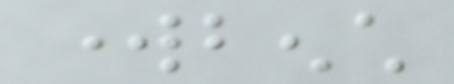workbench
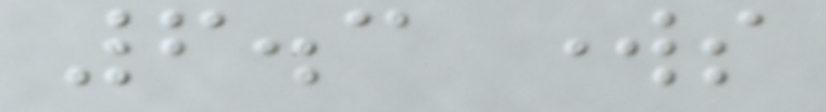6.3 works
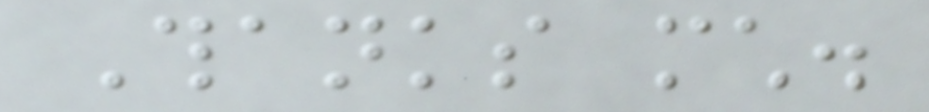Thanks much.
